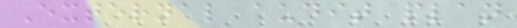External audit plan
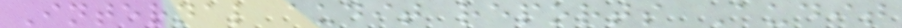Internal audit reports Audit
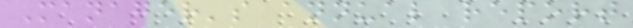Manager's annual report
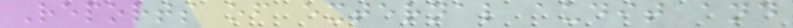Reports of external audit and
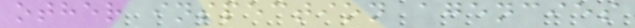other inspection agencies
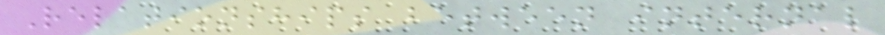Relationships between internal
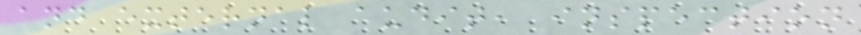and external audit, inspection
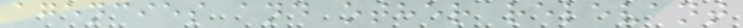agencies and other relevant
